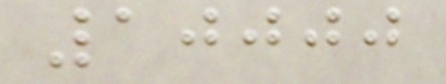10000
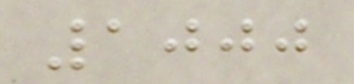1000
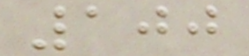100
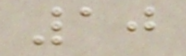10
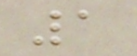1
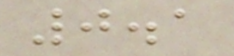0.1
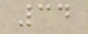34
